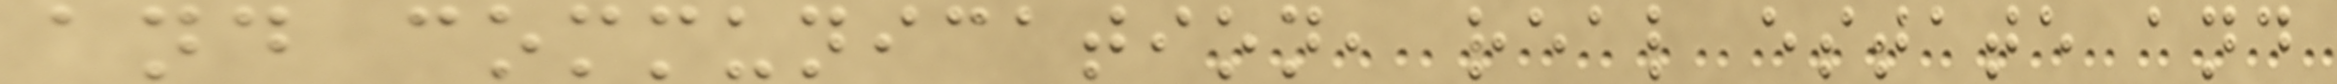and communication, real estate and
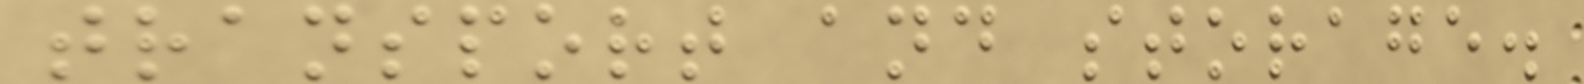transport and storage.
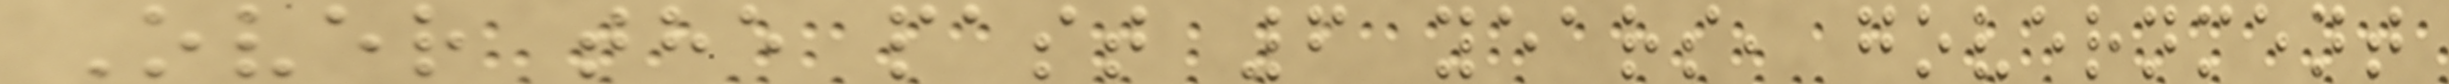Over the past 6 years, government
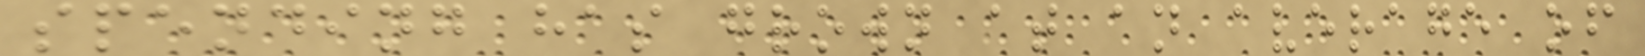spending has grown at an average of
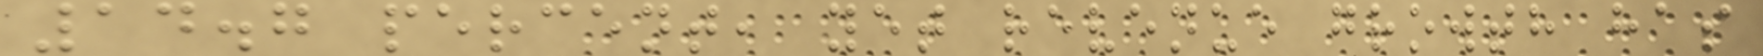14.7 percent, yet revenue growth has
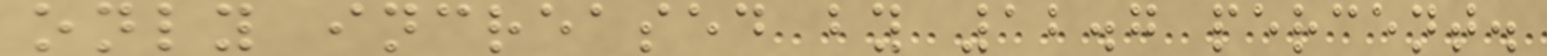only increased by 12.7 percent.
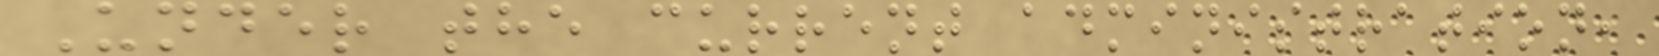Under the current administration,
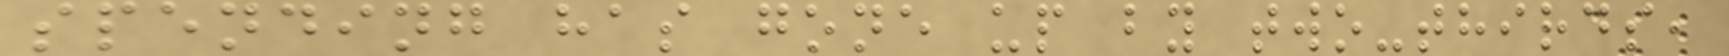spending has gone up by two-thirds,
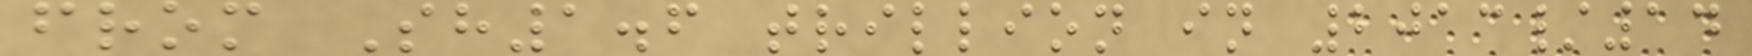from Sh1.6 trillion in 2013/14
